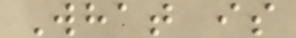What is
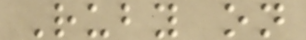Ruby on
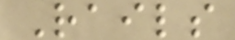Rails
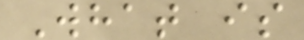What is
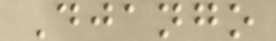Django
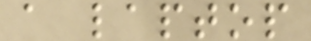a laptop
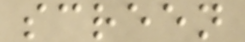screen
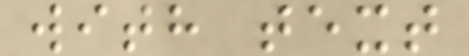with text
